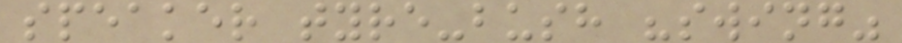speaker tyre-bush "swing"
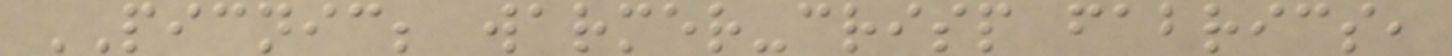PICNIC; warmer-crisp fabrics,
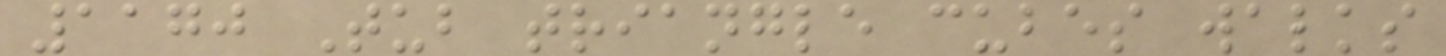1170 Tub triangle cubes walks
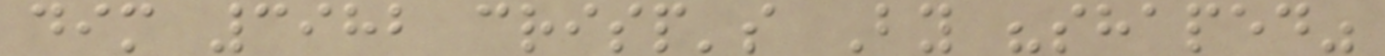dim 3982 crisp's By "shaped"
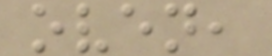oven,
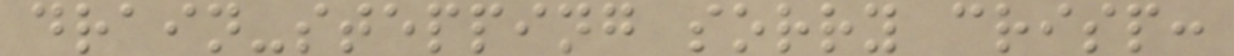drain-stepping sorry crisp:
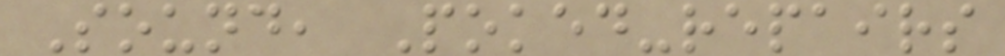Sound, Poked-repairs
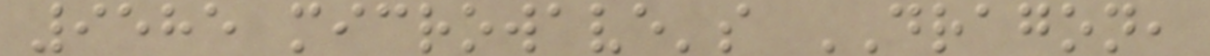9585 microwave's DRAGON,
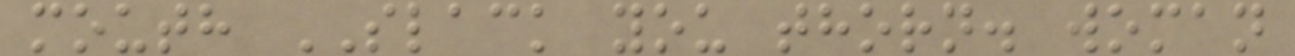mouth SLACK you thorn. woman
